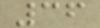36
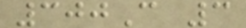300C 3
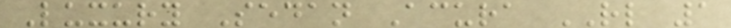Luxury Sedan Acura RL 1
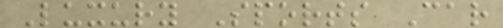Luxury Sports Car
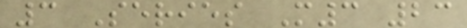3 Series M3 23
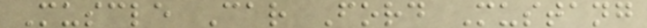Muscle Car Ford Mustang
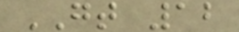GT 12
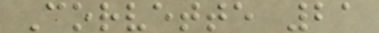Corvette 21
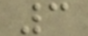3
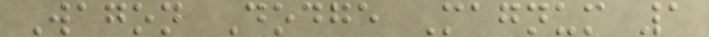Wagon Dodge Magnum 1
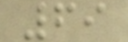69
